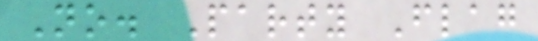No. Party Flag
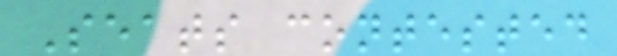Seats contested
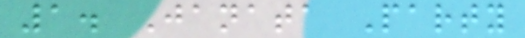1. Janata Party
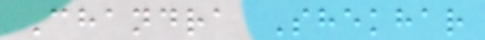Chandra Shekhar
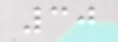30
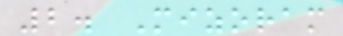2. Mizoram
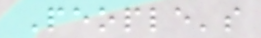People's
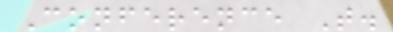Conference T.
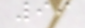99
